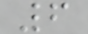6
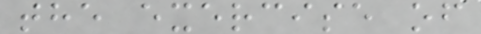the exercise of
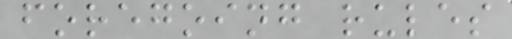foregoing rules
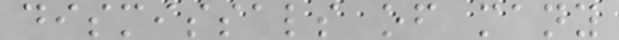dismissals of many
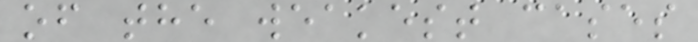of the weakest cases
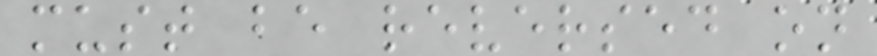must be reversed on
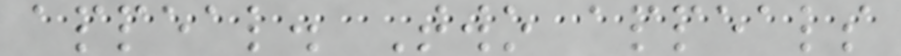appeal. Two appeals
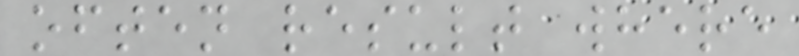often result where
